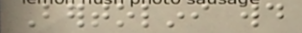Bertolini would
